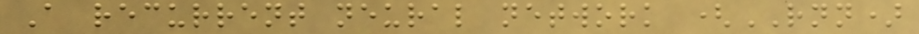A recurrent neural network (RNN)
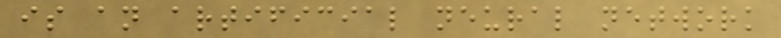is an artificial neural network
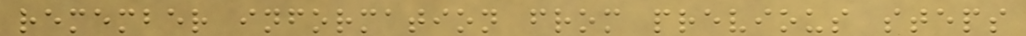remember information from previous steps
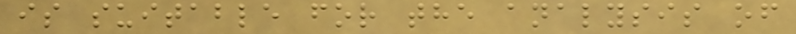is suitable for the analysis of
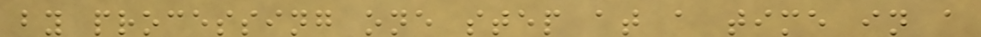by processing one step at a time in a
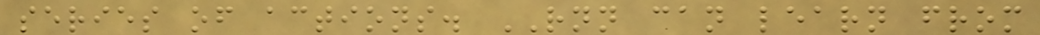series of actions. RNN can learn from
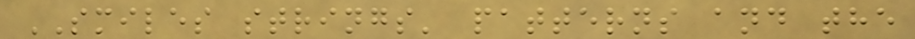SMILES strings' patterns and the
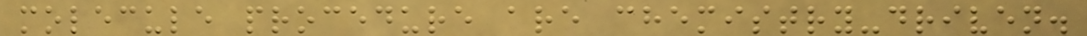molecule procedure are chemistry-driven.
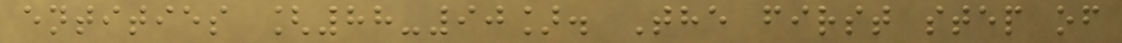entities [88-90]. The first step of
